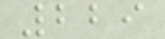229
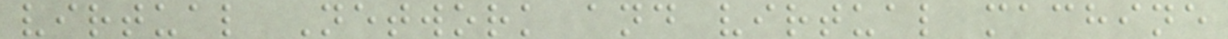virtual Network and virtual machine
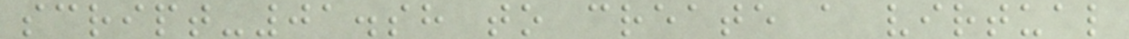script-01.sh to create a virtual
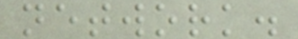network.
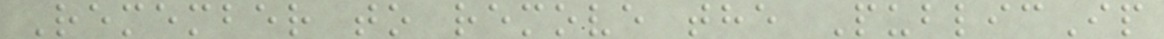Remember to remove the PublicIp
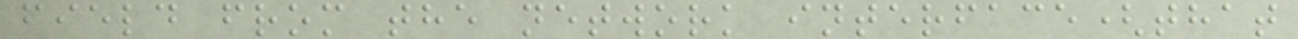field from the network interface(that
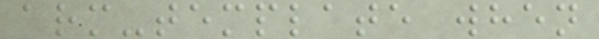arm-template when
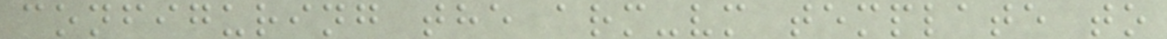configuring the arm-vm template to
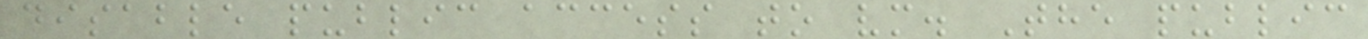disable public access to vm. The public
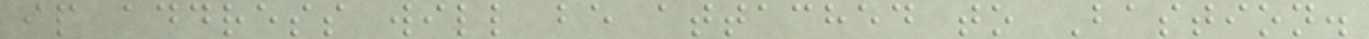ip address will be attached to Bastion.
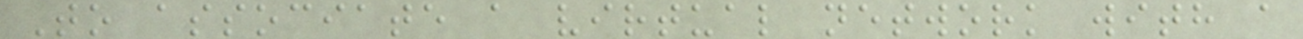To associate a virtual network with a
